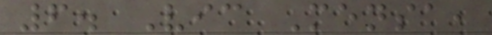6. Vic Mensa,
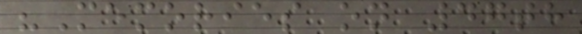"Memories on 47th
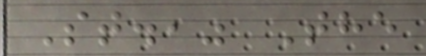St.," The
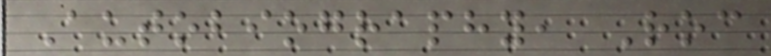Autobiography, Roc
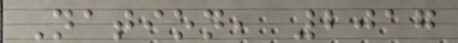Nation, 2017
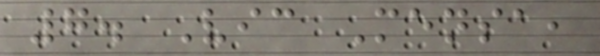7. Vic Mensa,
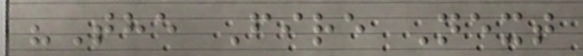"The Fire Next
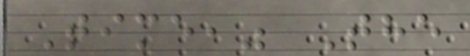Time," The
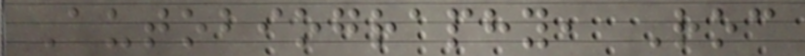Autobiography, Roc
